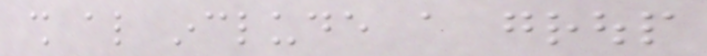shall also include a group
